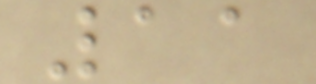11
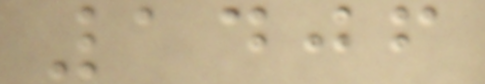1406
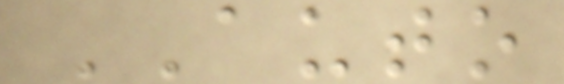AUTO
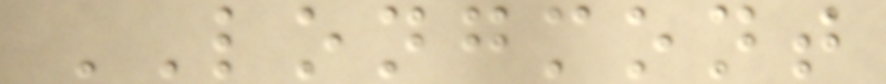LONGMONT
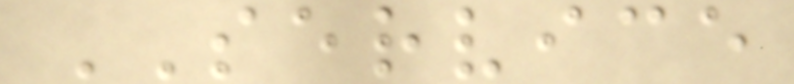SERVICE
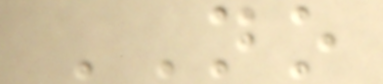NO
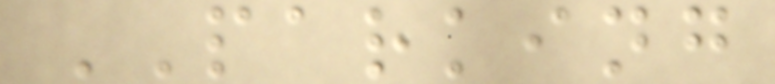PARKING
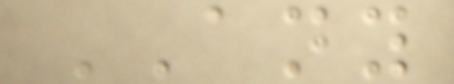ANY
